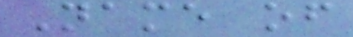Name of
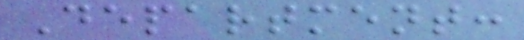Department:
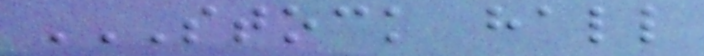STOCK HALL
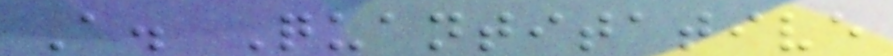A. Quantitative
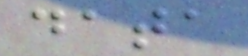data
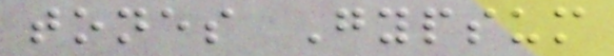tones Gypsum
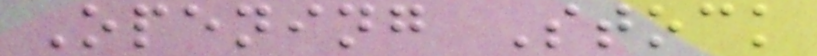Opening Stock
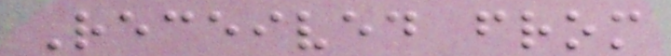Received from
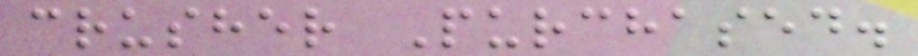crusher Purchased.
